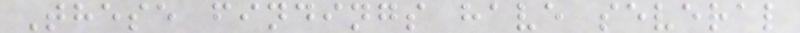These findings have several
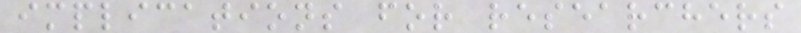implications for researchers
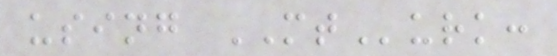using MTurk:
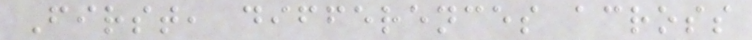First, differences across
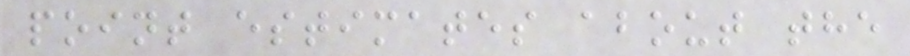point estimates about the
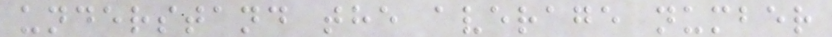understand the average number
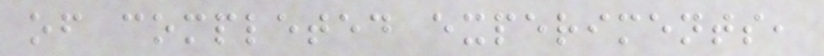of completed experiments,
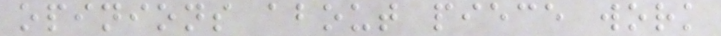opinions about piece work
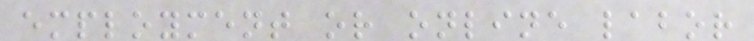employment or online labor
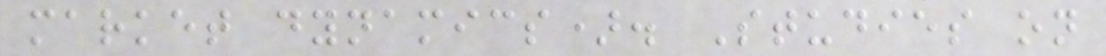market dynamics). Studies on
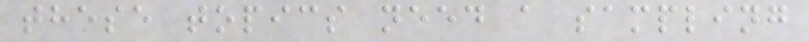these topics need a sampling
